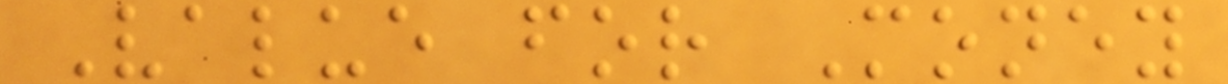Value for Money
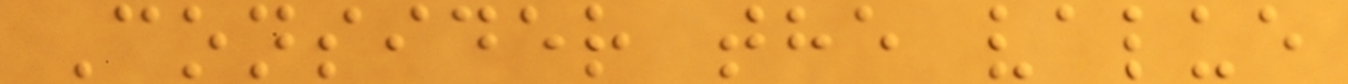Consider the value
